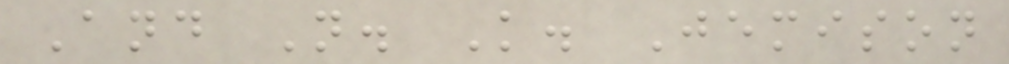And N. K. Jemison
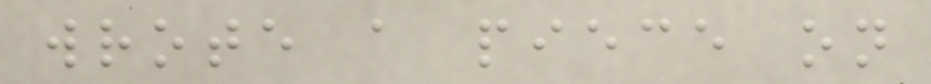wrote a piece on
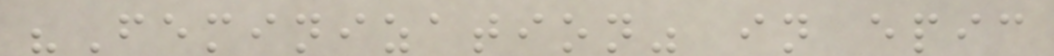"Feminization" in epic
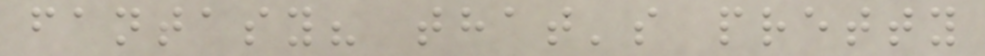fantasy? that's pretty
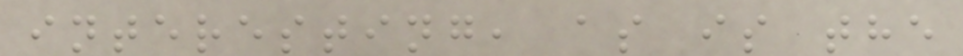interesting, as is the
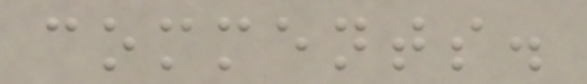comments.
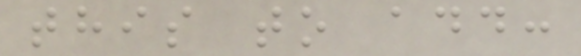this to add:
